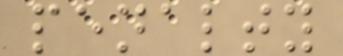penalty
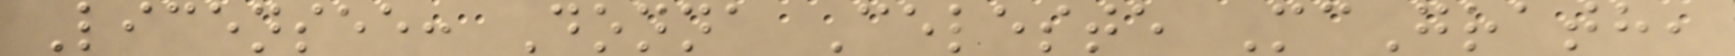Licensee: Donna Celeste McGrath,
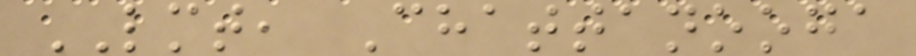LMT, Chattanooga
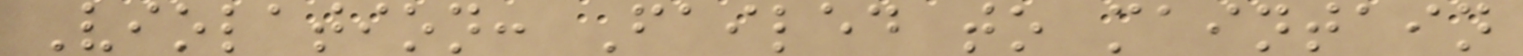Violation: Failed to maintain
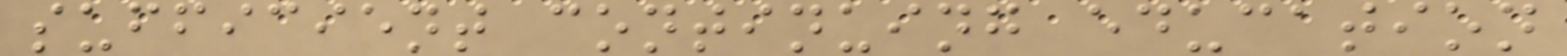sufficient continuing education
